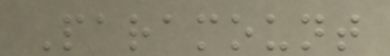Paramount
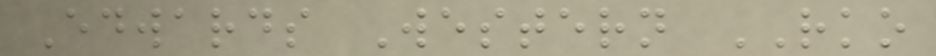Edwards Western RKO
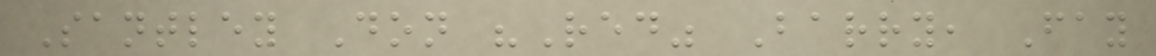Santley Don "Red" Barry, Fay
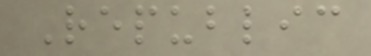Republic
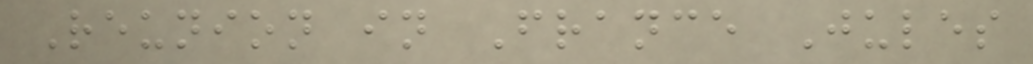Reunion in France Jules
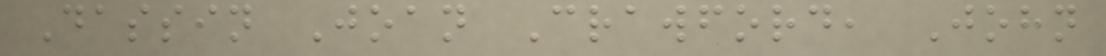Dassin Joan Crawford, John
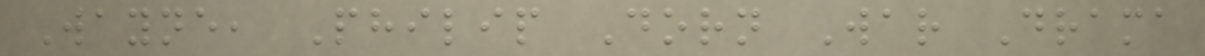Wayne, Philip Dorn War Drama
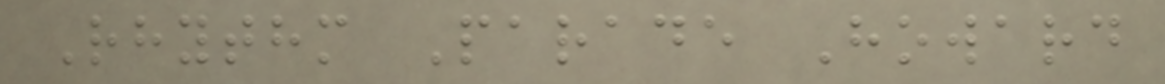Rhythm Parade Howard
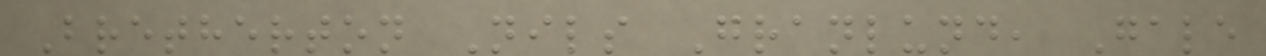Bretherton Nils Granlund, Gale
